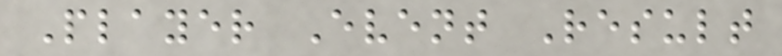Player Event Result
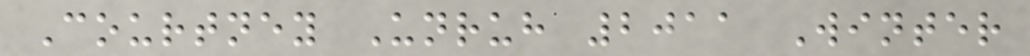Courtney Unruh 2011 Winter
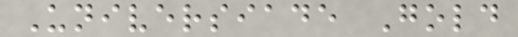Universiade Gold
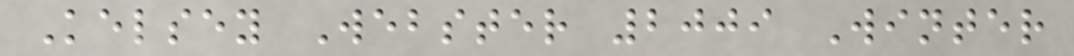Kelsey Webster 2009 Winter
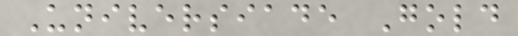Universiade Gold
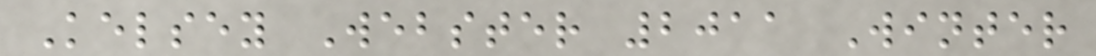Kelsey Webster 2011 Winter
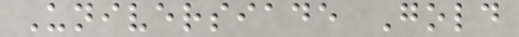Universiade Gold
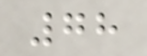78
